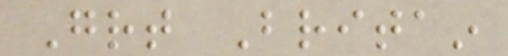Great Britain
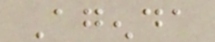Agenda
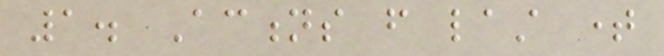1. Actions from last time
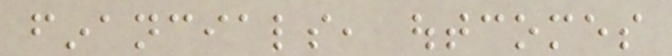financials, outcomes
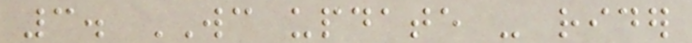3. WC update - rider
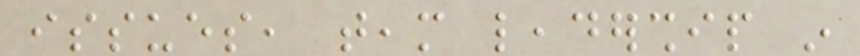issues, team leadership in
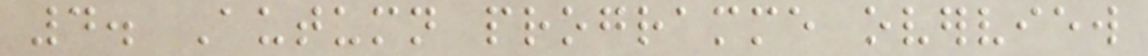4. Autumn programme overview
